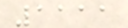1111
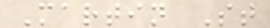Martin St
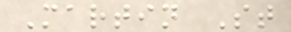Martin St
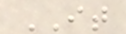IT
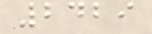2429
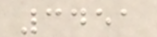3451
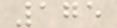175
